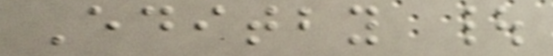Editby |
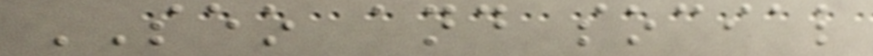SEO and social
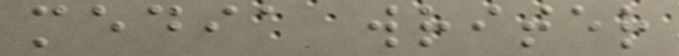media writer
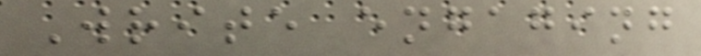Write engaging
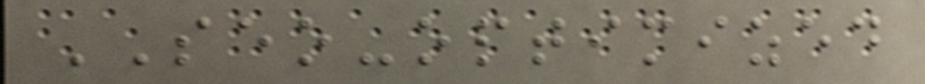SEO-optimized
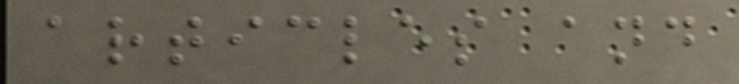articles and
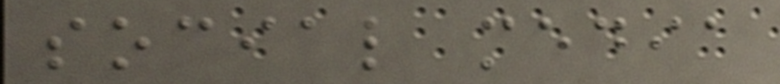social media
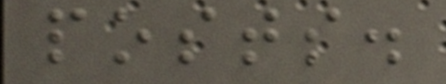posts.
